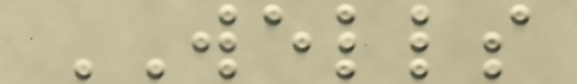WELLS
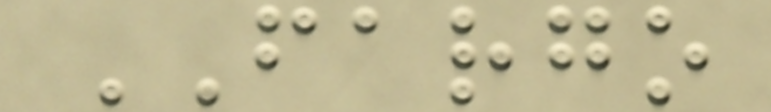FARGO
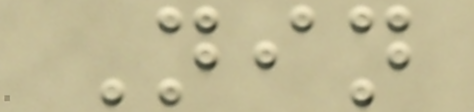Nin
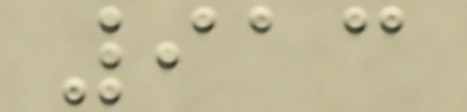913
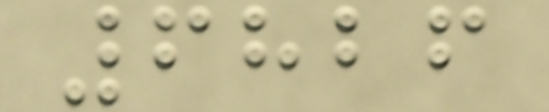6826
